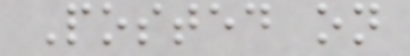Posted on
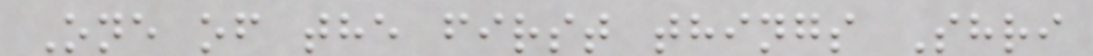One of the first things Shri
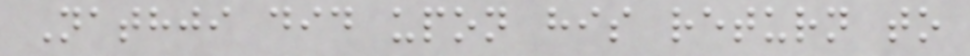Nathji did upon his return to
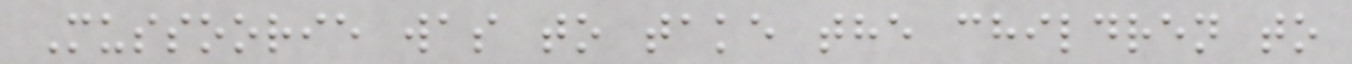Mussoorie was to take the children to
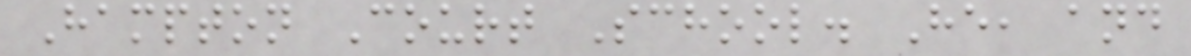Hampton Court School. He, and
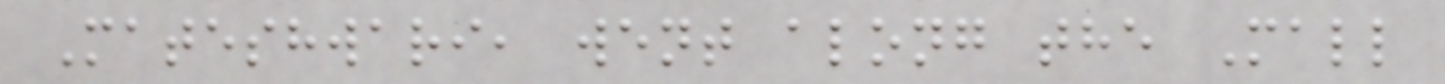Mateshwari, went along the Mall
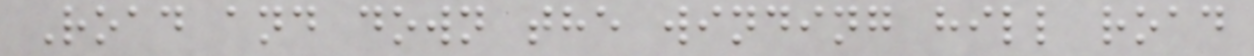Road and down the winding hill road
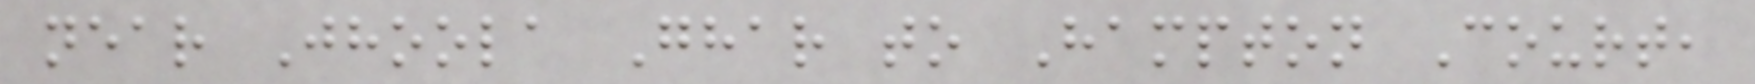near Jhoola Ghar to Hampton Court,
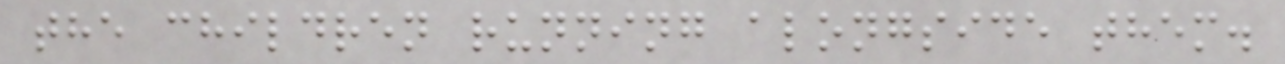the children running alongside them.
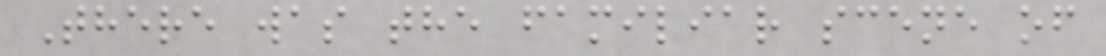There was the familiar scene of
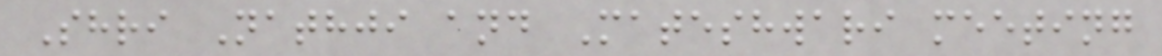Shri Nathji and Mateshwari meeting
